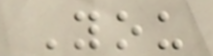You
